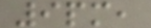9pm,
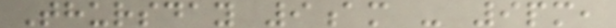Thursday 9am - 9pm,
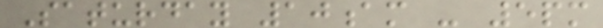Saturday 10am - 5pm
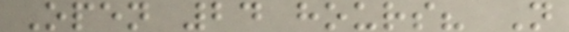Open 24 hours? N
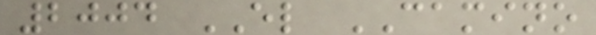2004 EL CAMINO
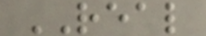REAL
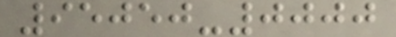95050-0000
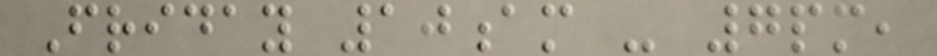Friday 10am - 7pm,
